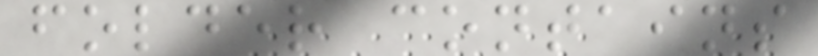folder contains
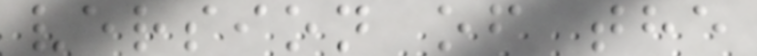version of the
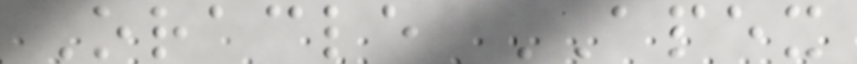Oracle APEX
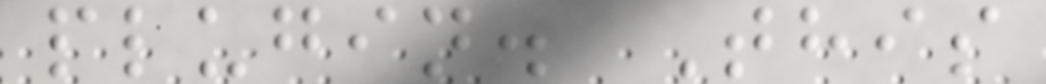plugin. This
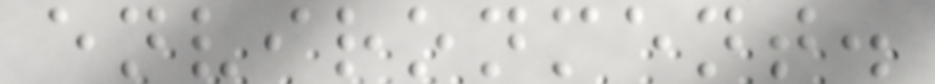environment.
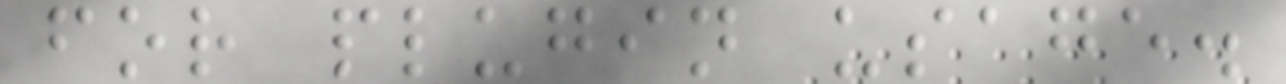for plugin usage.
